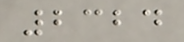2324
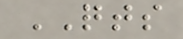QTS
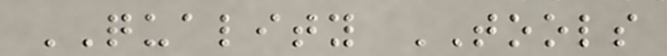QUALITY TOOLS
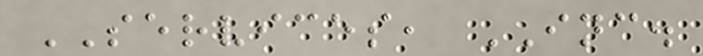SERVICES, INC.
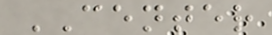CENTER
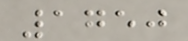1750
